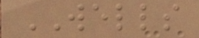WELLS
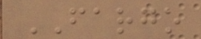FARGO
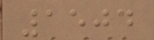1504
